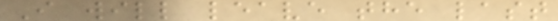I will leave the last
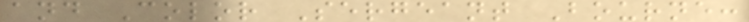and Color Sergeant Bourne:
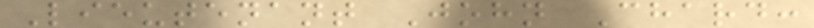Lieutenant John Chard:
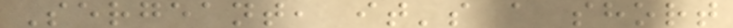Sergeant, it's a short
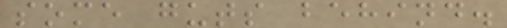some guts behind.
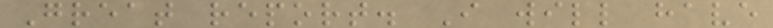Great report. I will have
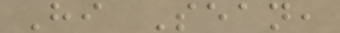Hi Sean,
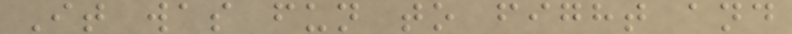It was fun to fight and
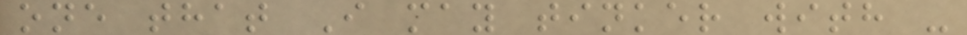one that I may tinker with -
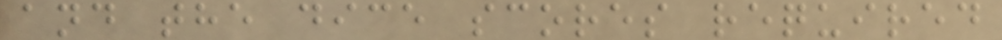and the dice scores required
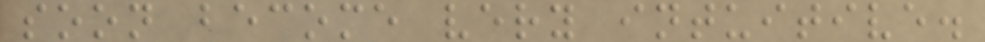soon become very intuitive.
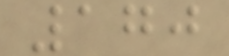170
